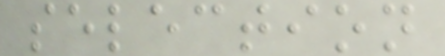selection
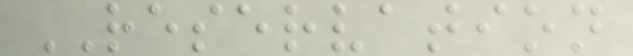RESERVATION
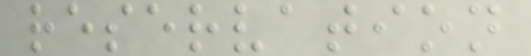reservation
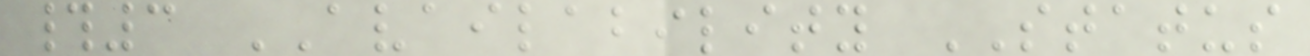#3 AVAILABILITY STATUS
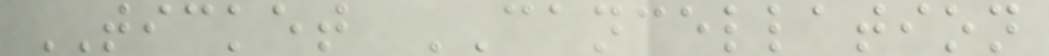TICKET CANCELLATION
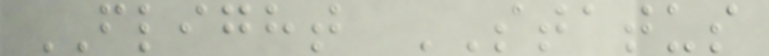FLIGHT STATUS
